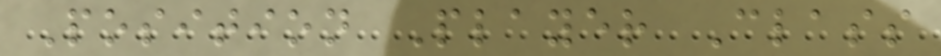Position Player Class
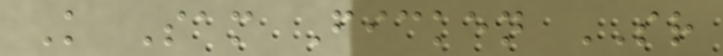K Sam Ficken SR
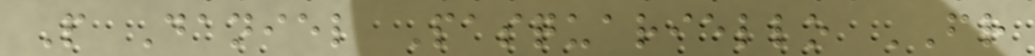P Daniel Pasquariello FR
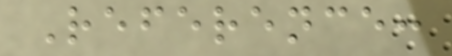Reference:
